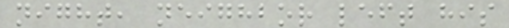night, neighbor left his
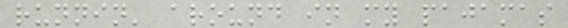runnin' around in my pajamas
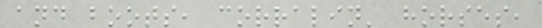and boots, corralin' horses,
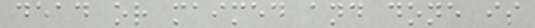dead or maimed and done is
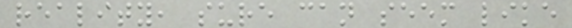reality, sure can seem like
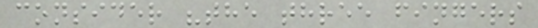consider "the three fingers
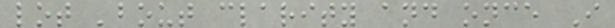lot 'bout clarity and once I
